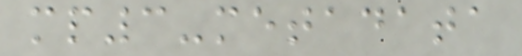mp3-metadata
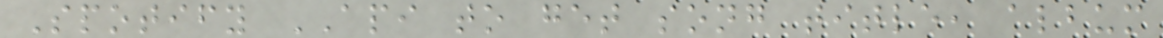Spotify API to get song title, album
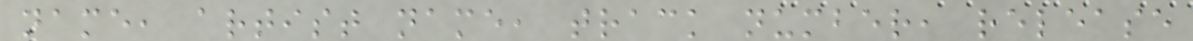name, artist name, track number, release
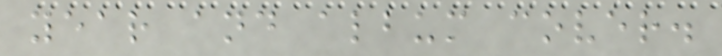year and album cover.
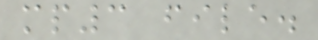mp3 file.
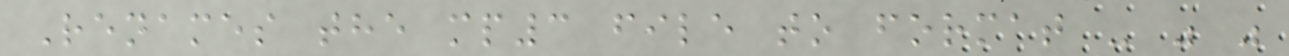Renames the mp3 file to format - " "
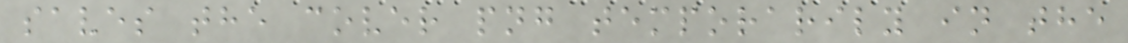saves the cover png temporarily in the
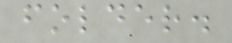folder.
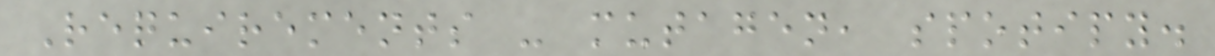Requirements - mutagen, spotipy.
